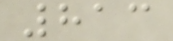813
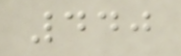440
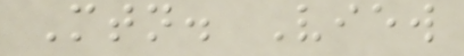Mtn. View
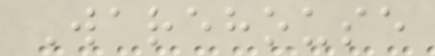Warehouse
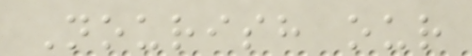Nourish our
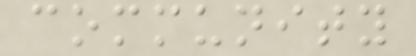community
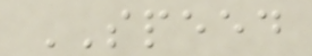SPEED
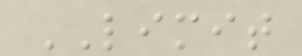LIMIT
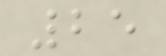25
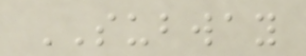SUBWAY
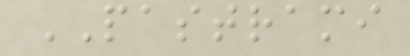PASTRAMI
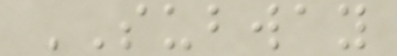SUBWAY
